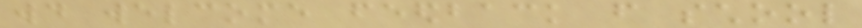would welcome feedback from school
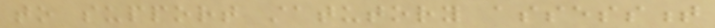to support statutory assessment
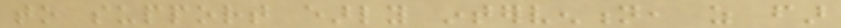to support early intervention, as far
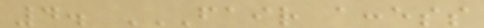4. FAIR ACCESS
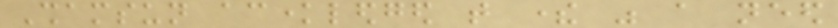Shamsun acknowledged that there was a need
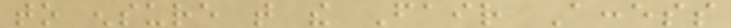to ensure that the Fair Access
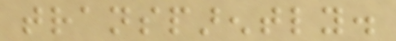transparently.
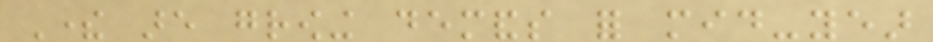There are growing demands for mid-year
